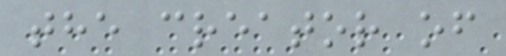the creator of
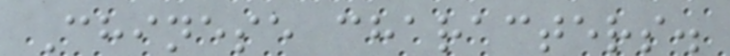Chinese characters.
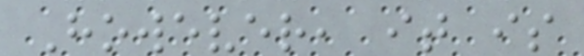However, it is
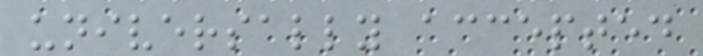universally accepted
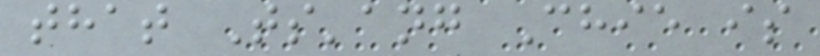that Ts'ang Chie is
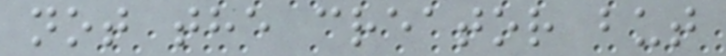not the creator but
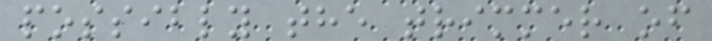possibly the trimmer of
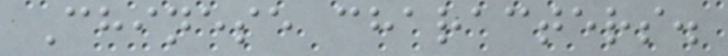Chinese characters.
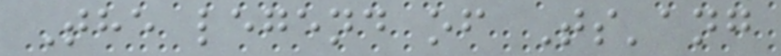The legend of Ts'ang
